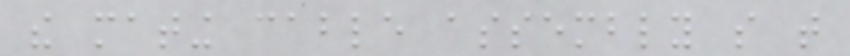the mating cable assembly so that
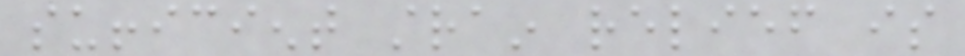sufficient strain relief is
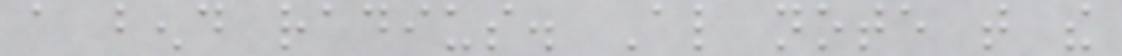a bend radius. Also note that the
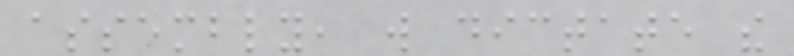assembly, will dictate the
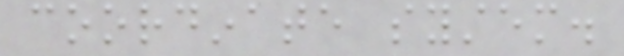coordinate system.
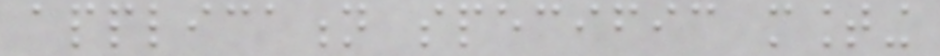application specific mounting
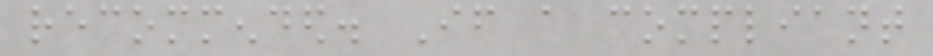recommended. If a compliant
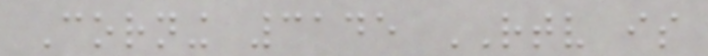Corning 3145 RTV is
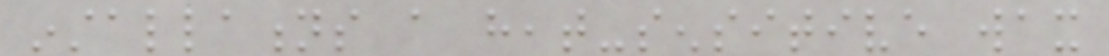installations a heat-sensitive wax
